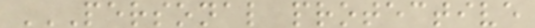PERSONAL PROTECTIVE
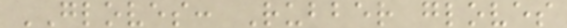GLOVES: Rubber gloves
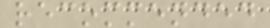recommended
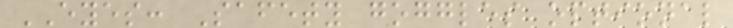EYES: Safety goggles optional
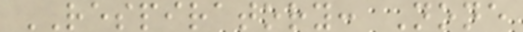RESPIRATORY: None
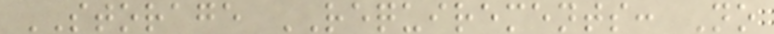STORAGE REQUIREMENTS: No
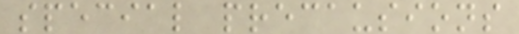special precausions
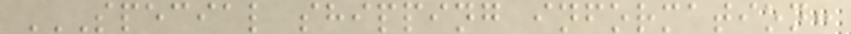SPECIAL SHIPPING INFORMATION:
